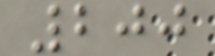200
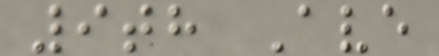9th Ave
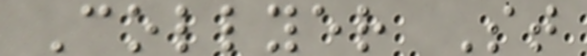Collyer St
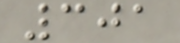301
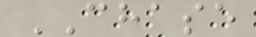CHASE
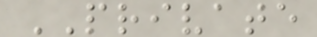PRIVATE
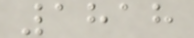1818
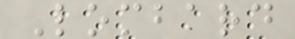Lombard
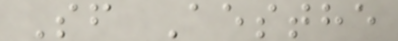Sf Aesthe
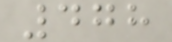478
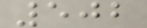502
